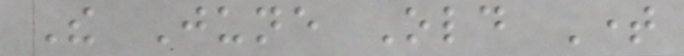The June Old Time
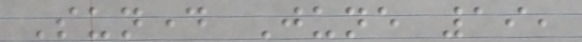Sunday June 19,
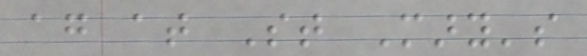again at St Mary's
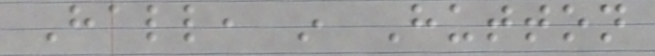Hall, in Hutton
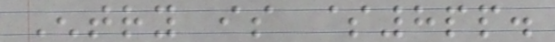Entry is $8pp.
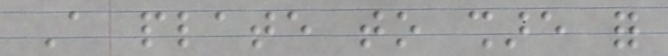A plate to share for
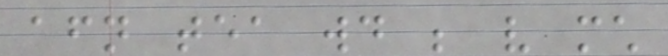afternoon tea would be very much
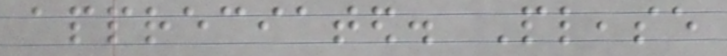appreciated. Please
